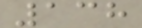138
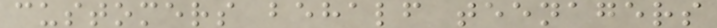customers behalf teenagers
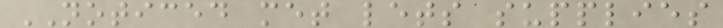NOTICED met lets supplies
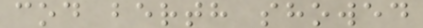cod berth showed
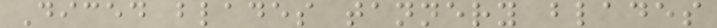Diced blades tannery blades
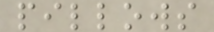pillows
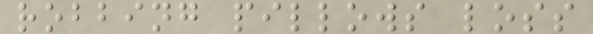robbing pillows loss
